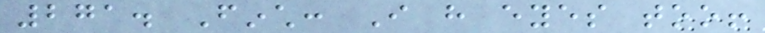271. Finch: I have eyes too!
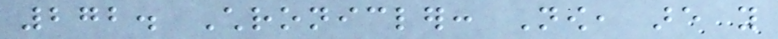272. Chronicler: Now, are you
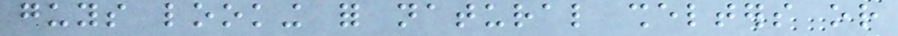guys looking for natural shelters or
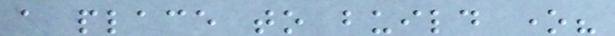a place to build one?
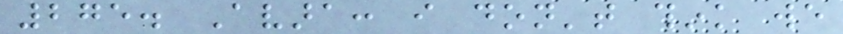275. Avara: i don't think we
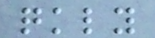quickly
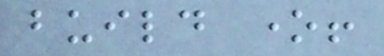build one!
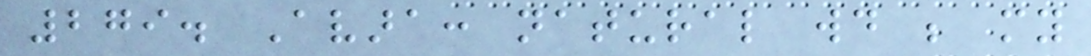279. Avara: natural would be my
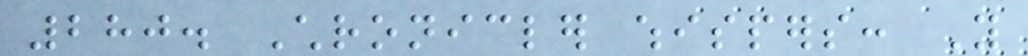280. Chronicler whispers: You
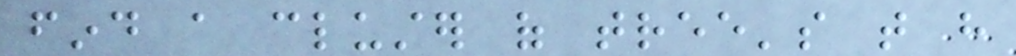find a cluster of tree's that have
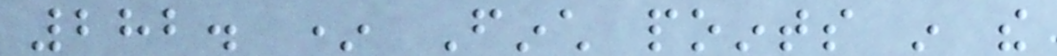282. * Finch points in the
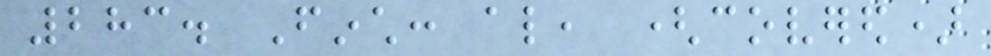283. Finch: also, (covered)
